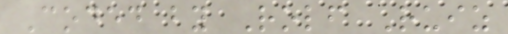Coded by Rolf Ruiz
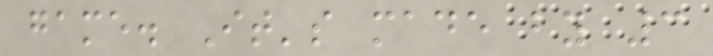game. It's made by 3
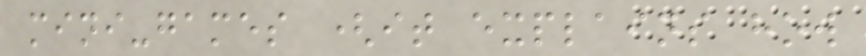mini-games (it explains how
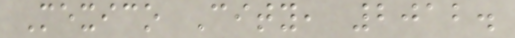Mexico City, 2012.
